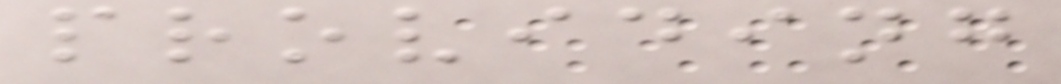providing
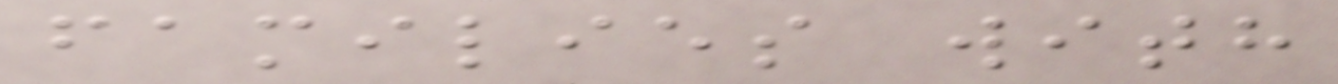families with
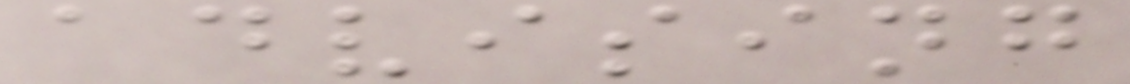advising
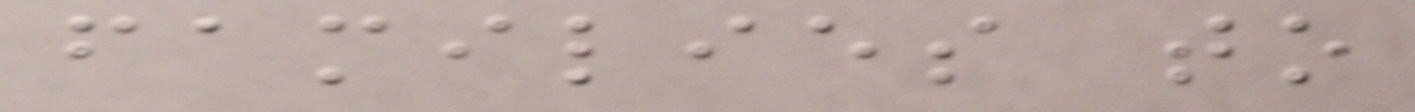families to
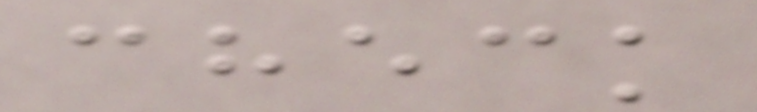check
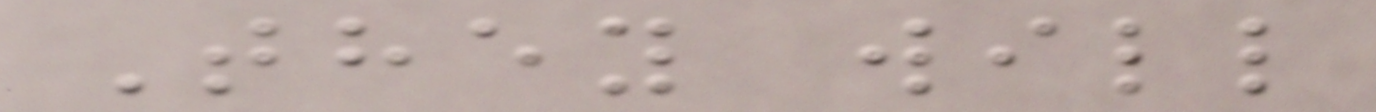They will
